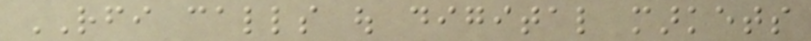RFI calls out digital markets
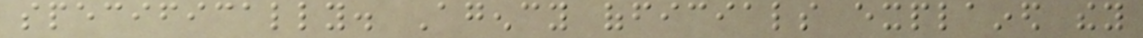specifically. Agency officials explained they
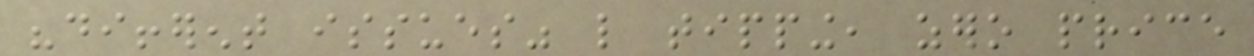"different issues" like tipping, zero price
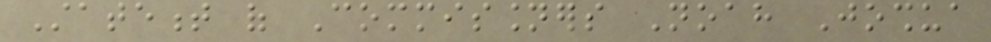Statement of Commissioners Noah Joshua
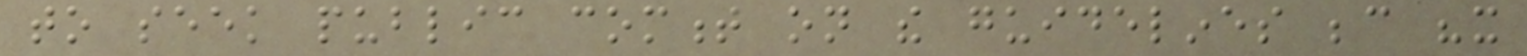to seek public comment on the guidelines because "it
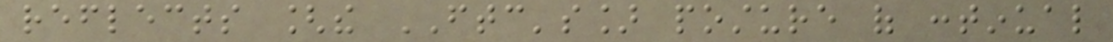reflects [the FTC's] posture of continual
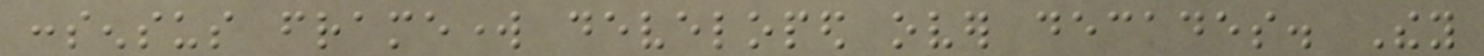consensus framework developed over decades. They
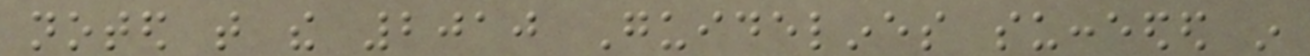noted that the 2010 Guidelines succeeded in
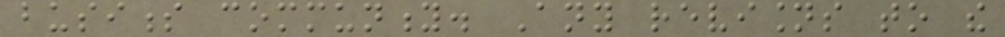business community. Any revisions to the
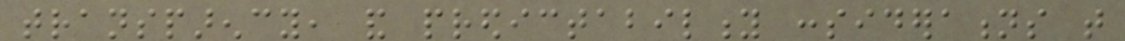transparency, and predictability considerations that
